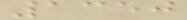1350
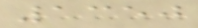1350
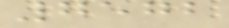7572
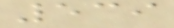539
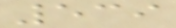539
